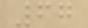67
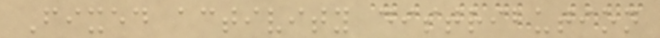Fixed activity distribution
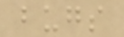bugs
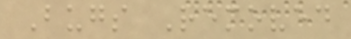Bugs Removed
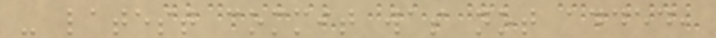- latest commit was not added,
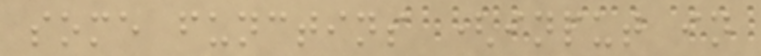some functins (input in
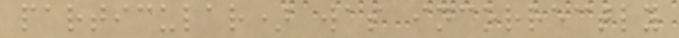particular) was incorrectly
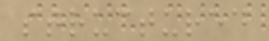structured
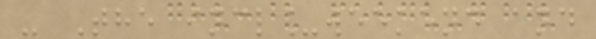- The incl_weekend and
